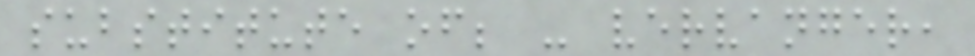substitute of; - vervanger,
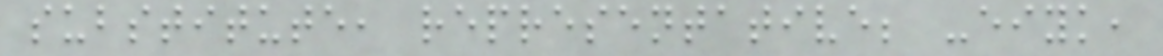substitute, representative; -eiyk,
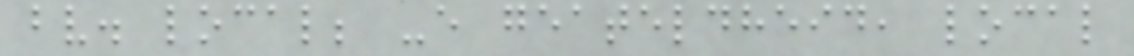bv. local; -e geateldheid, local
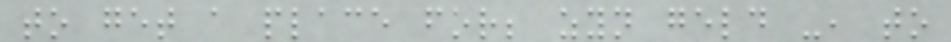to get a place for; zyn geld -, to
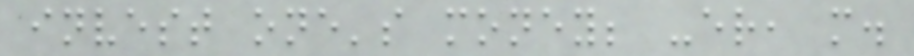invest one's money; -er, m.
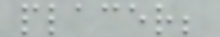placer;
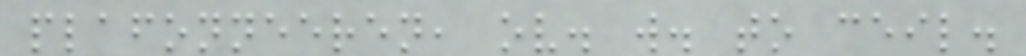plafonneeren, ov. w. to ceil.
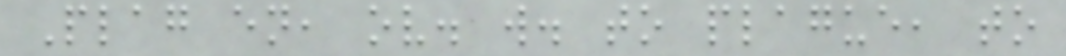Plag en, ov. w. to plague, to
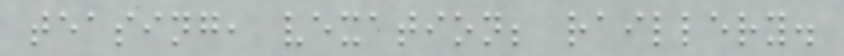teasing, vexation; raillery.
